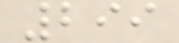299
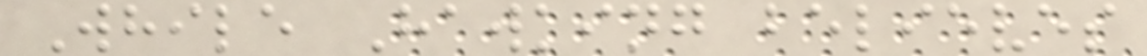While Hawking believes
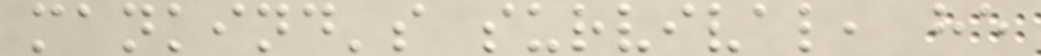mankind's survival, he
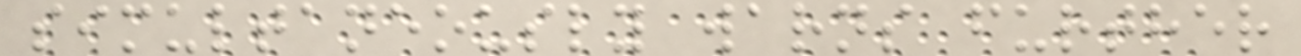simultaneously warns further
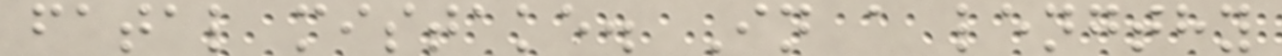fatal mistake. In a lengthy
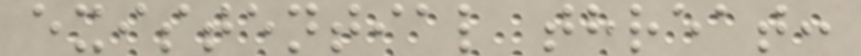existential threat:
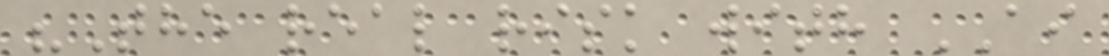"The real risk with AI
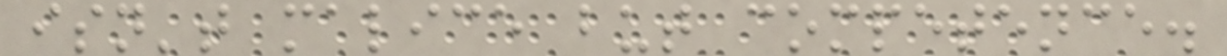isn't malice but competence.
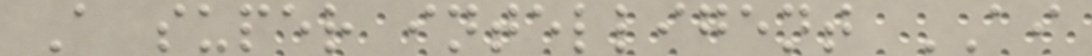A super intelligent AI
